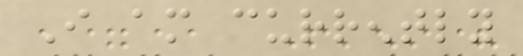I am currently
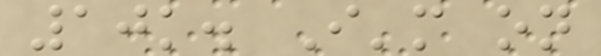10k. I'm on
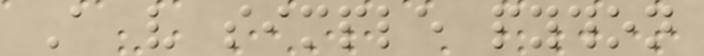A very simple python
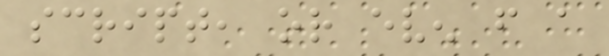script, or even from a
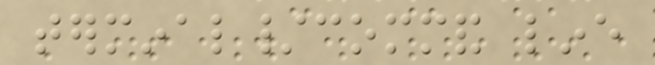terminal/command line
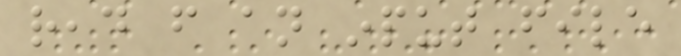read from an input file
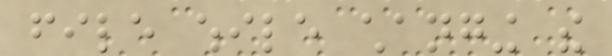file while changing the
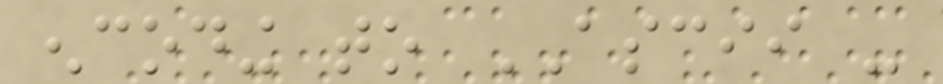encoding to ASCII -
